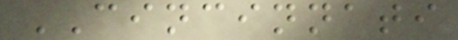CINCINNATI
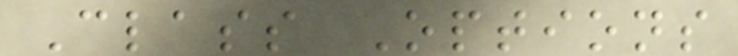Class Options
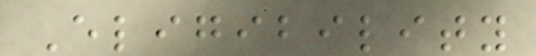Eligibility
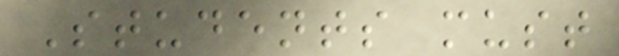Students must
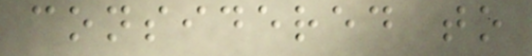considered to
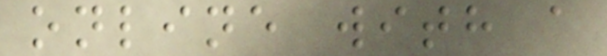online with a
